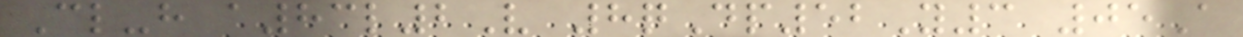Cl-h a83l2V 8qDp52Y3 05A
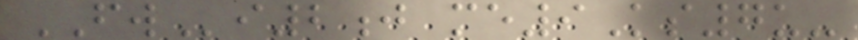FWi2j me9Ks7u-
